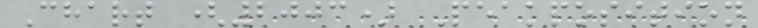Chart (2003) Peakposition
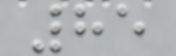85
